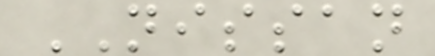NISSAN
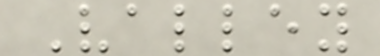Valley
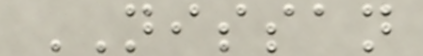NISSAN
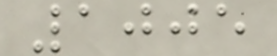1005
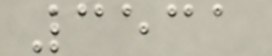3531
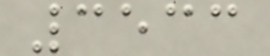3533
